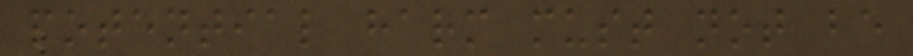potential harm must not be
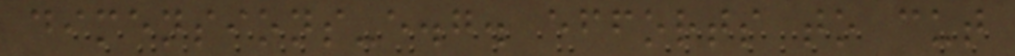dimensions-e.g. efforts to cut
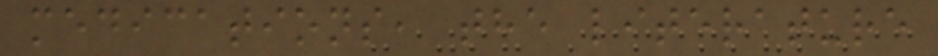medications, the literature
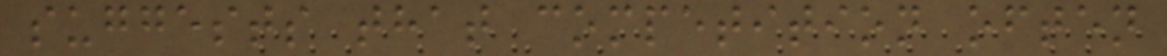suggests that competition often
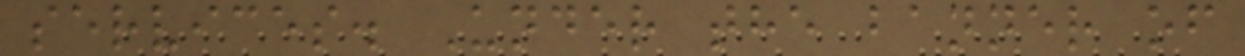services. Under the banner of
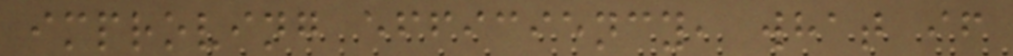improving efficiency, what if
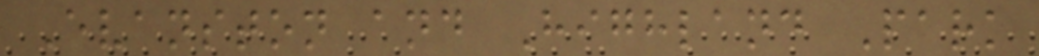Evanston and Highland Park
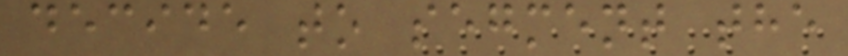decide to segment the
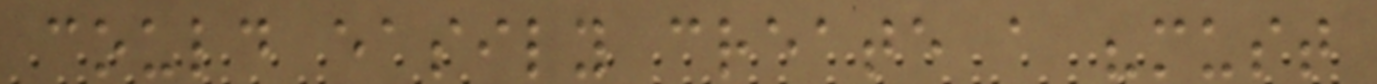could easily create a "must
